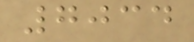7034
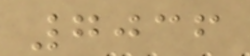7036
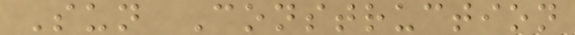Sun Construction
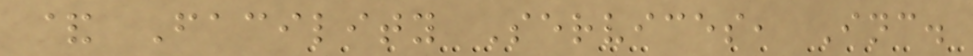& Facility Services, Inc.
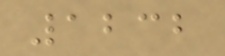1232
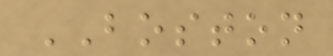BOSTON
